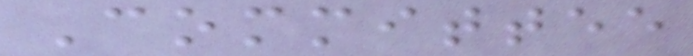Committee
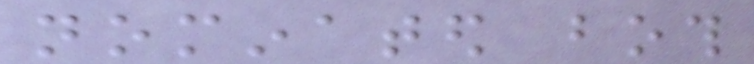nominated both
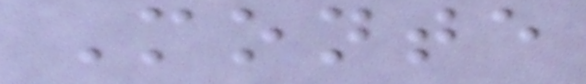Monte
